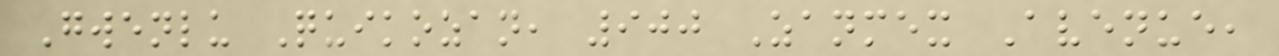Gwenlu Quikozan, 900 Zanmex Avenue,
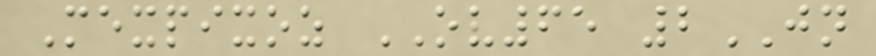Mexpixoz OV65 2JN
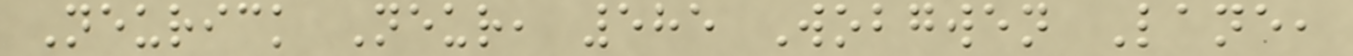Neurick Neur, 585 Wobgwen Lane,
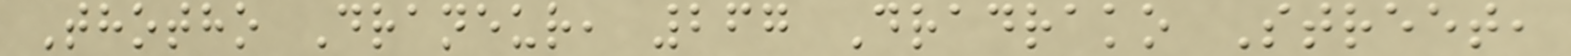Thotho Draneur, 267 Dradrako Street,
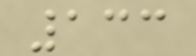133
